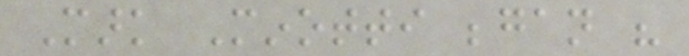Mark Minotti began his
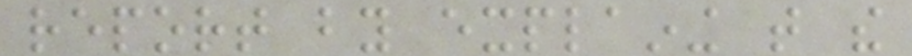report by explaining that the
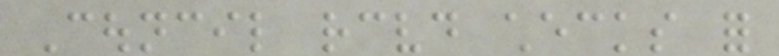Council received checks for
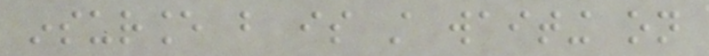insurance but is still waiting on
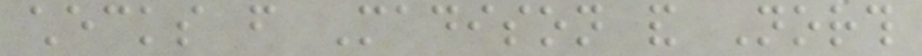checks from Madison and North
